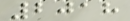2018
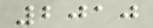2010
